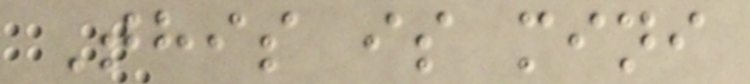This is mini
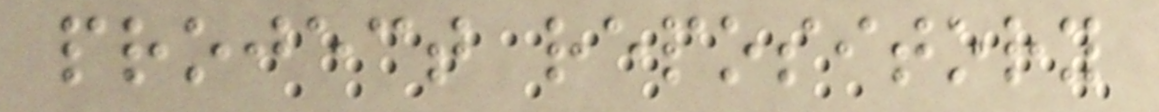project repository
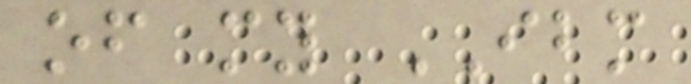of my IBM
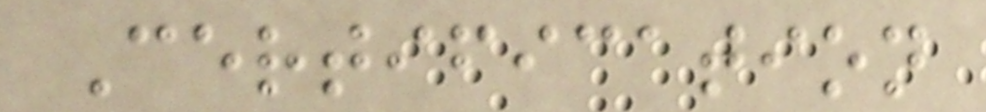Certification
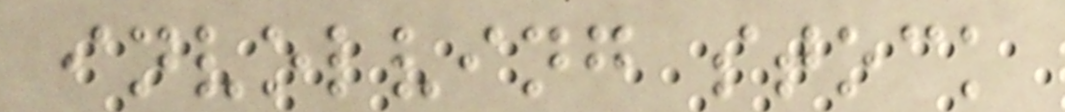involving stock
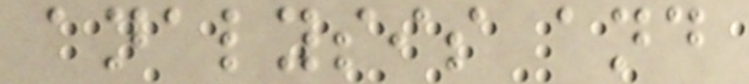analysis and
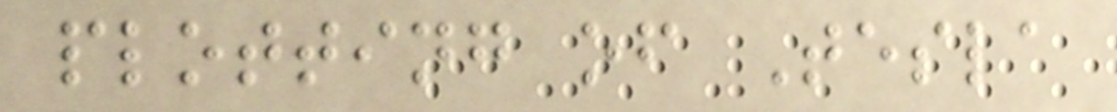plotting of Tesla
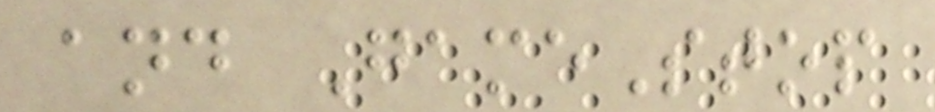and GameStop
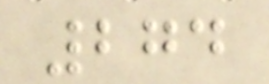274
